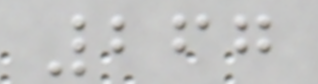267
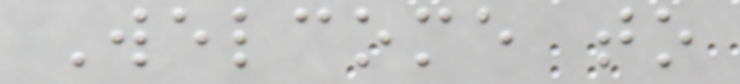Welcome to
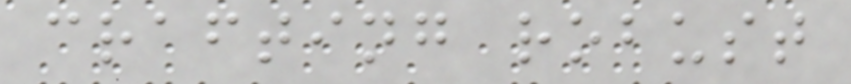crafting robust
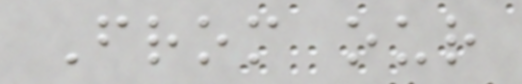From our
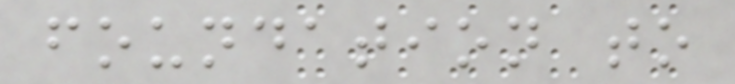foundation to
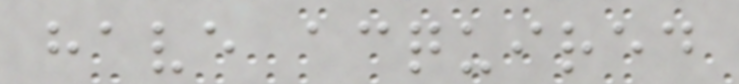have acquired
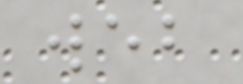web
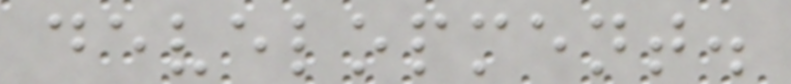development.
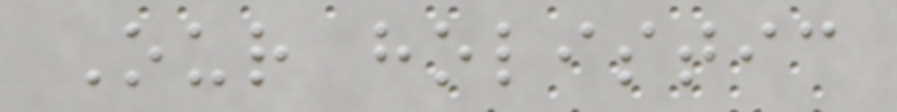Our holistic
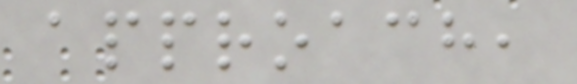approach,
